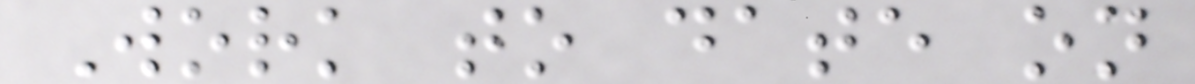Work to date on
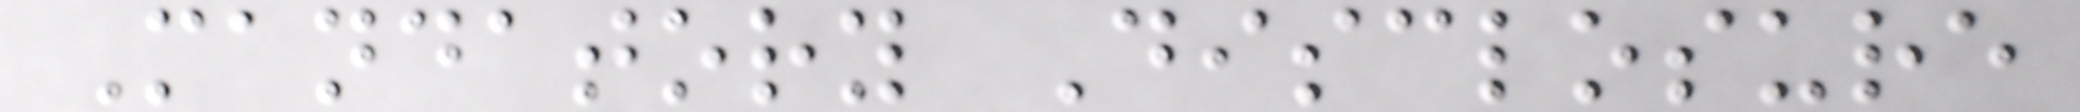Mandatory Disclosure
